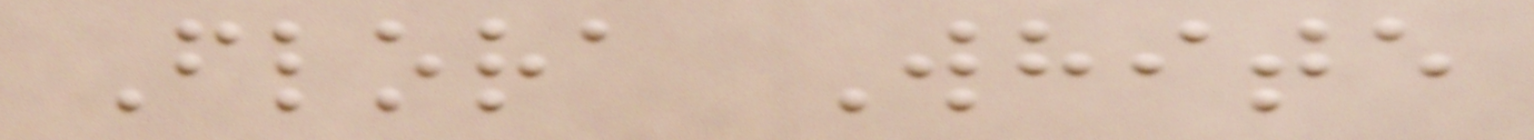Flora White
